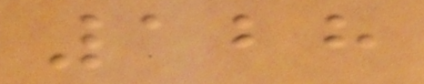128
